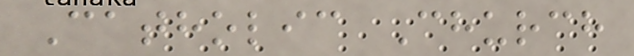Catholic Church
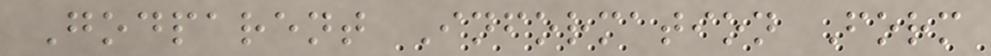Godparent Information Form
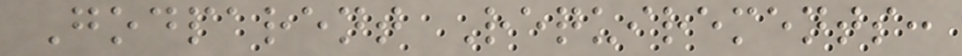Godparent Requirements:
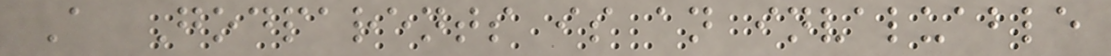A Godparents is an invaluable
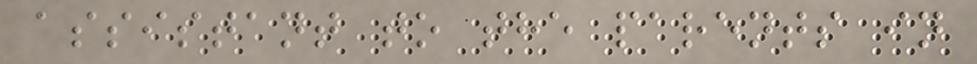assistant to the parents in
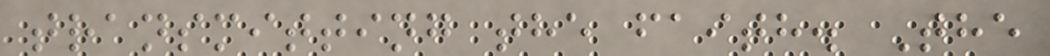transmitting the faith. The
